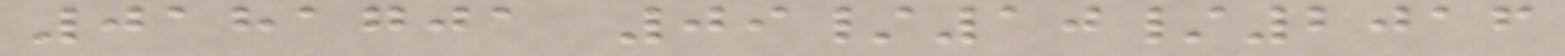0181701 09/10/2016
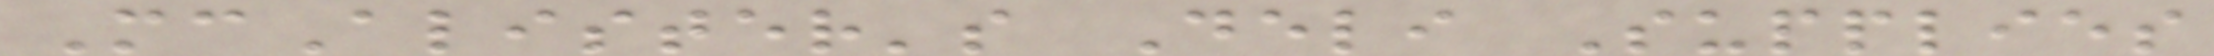McAlister's Deli Supplies
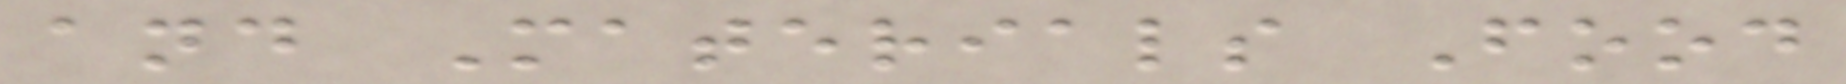and Materials Food
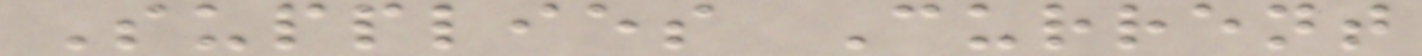Supplies Current
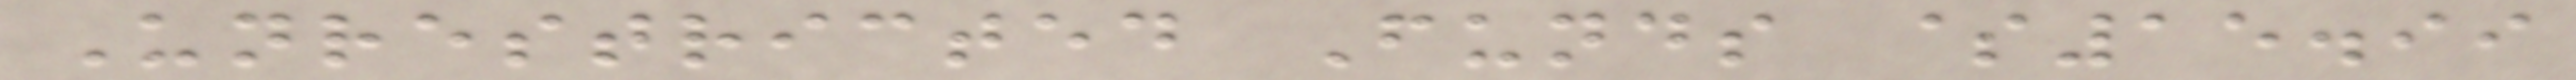Unrestricted Funds $15.99
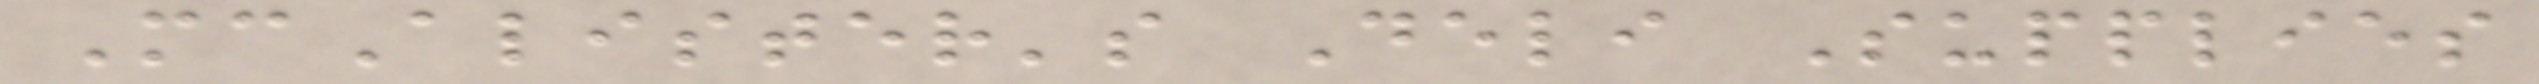McAlister's Deli Supplies
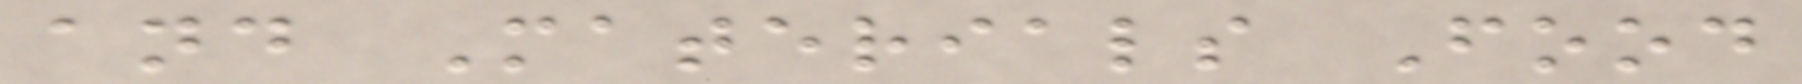and Materials Food
